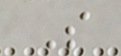S
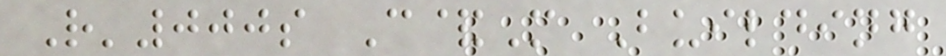R'000s C&M Building
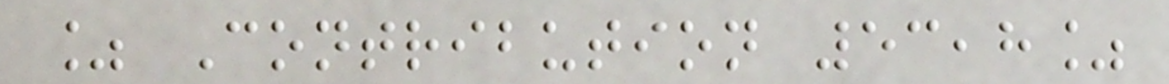% Contribution 53,8%
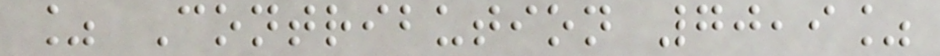% Contribution 70,9%
